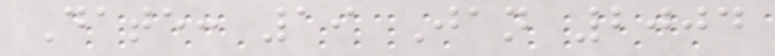Date: 19 Jan 2004
